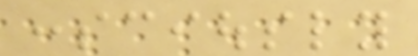consciously
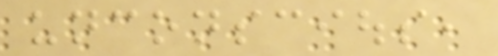unconscious,
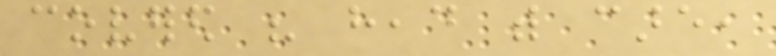covered his head with care,
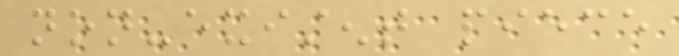non-existent piece
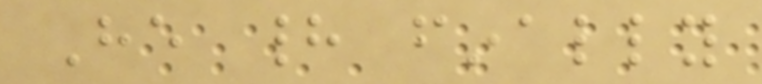He had finally
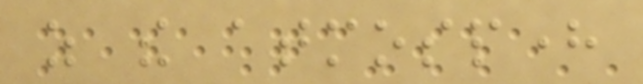as the atmosphere
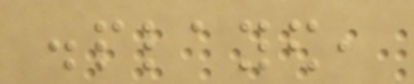displayed,
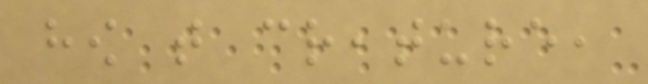how that creature,
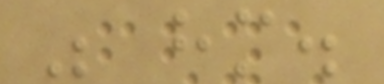was him.
